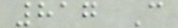817 C
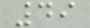49
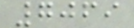7069
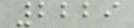2229
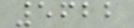5622
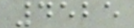4525
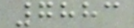7883
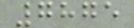7875
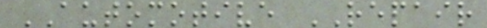AUTOMOTIVE REPAIR
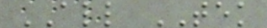ALL TEK
